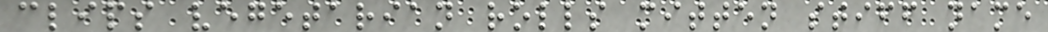clips vegetarian rolls mitten stiff name
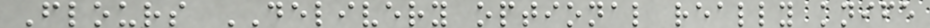Flours DELIVERY optional really knife
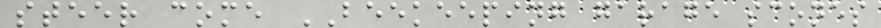steer come BEEKEEPING garage scones
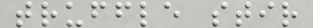truffle stir
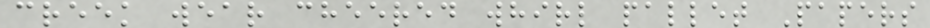creek wear cheered whirl pallet Papers
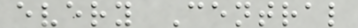every Central
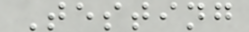Testing
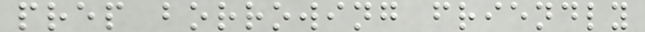prep borrowing friendly
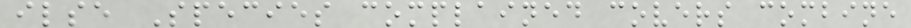ilse Species complained covers combine
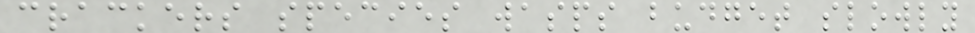crackers species wasps budget slowly
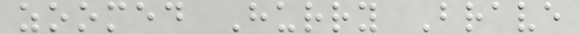zoomed Hurry Brave
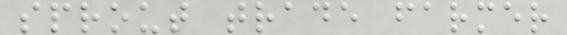sprout trade farmer
